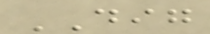DIG
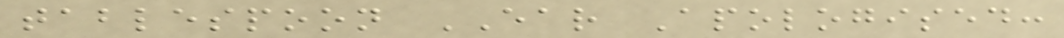tablespoon EAR Apologised:
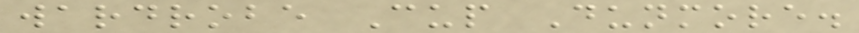wardrobe Cup Dunmore.
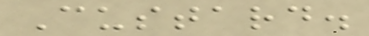Custard.
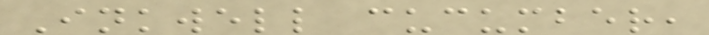Inkwell cucumber,
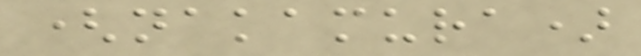(nakamura)
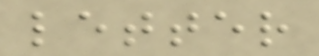letter
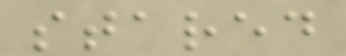stared
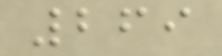269
